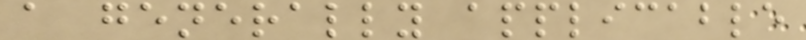a generally applicable
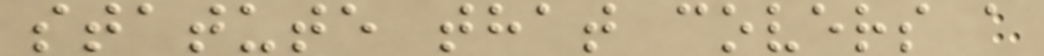statute that covers a
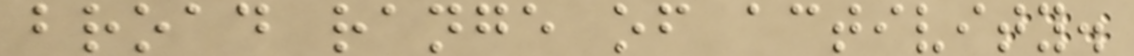broad range of activity.
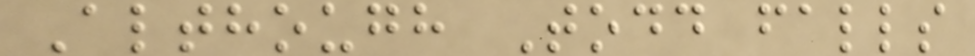Although Todd falls
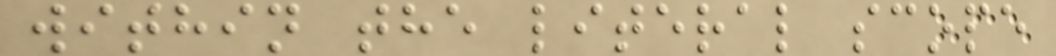within the literal scope
